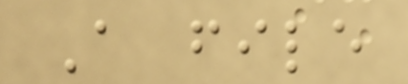A file
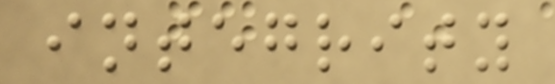integrity
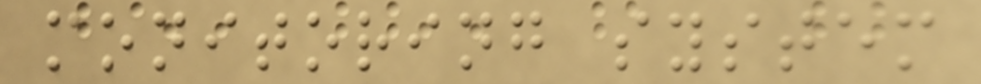monitoring system
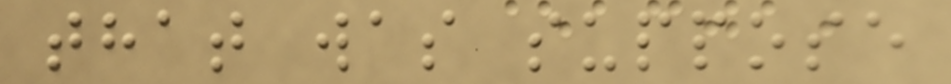that was suppose
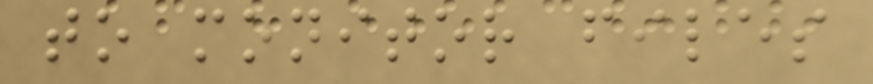to monitor files
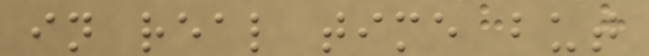in real time but
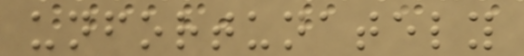unfortunately
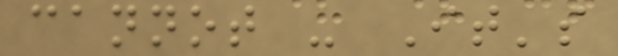cannot - It's
